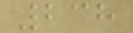238
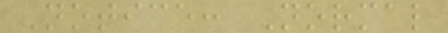Notice: Normal
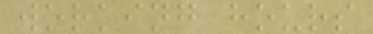working hours
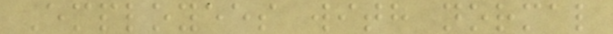Employees with normal
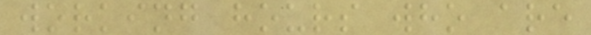working hours who are
